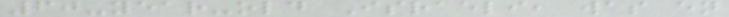60-year-old Israeli, was en
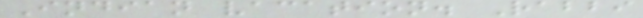Indian vacation. Rabbi
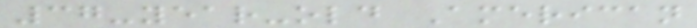37-year-old American
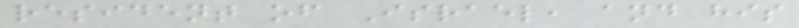resident of Israel, and his
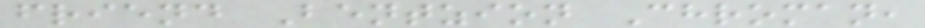friend Bentzion Chroman,
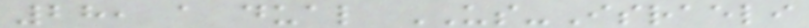28, a dual US-Israeli
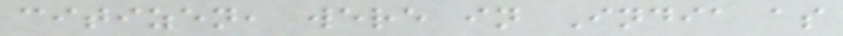citizen, were in India as
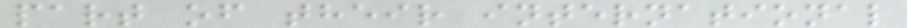part of their international
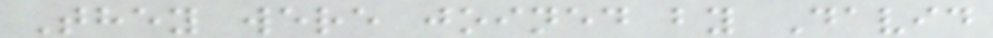They were joined by David
